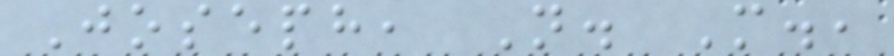Joseph, N. M.,
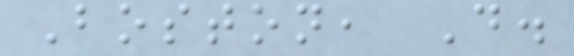Boston, D.
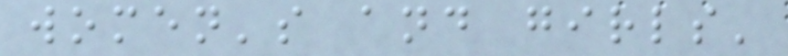women's and girls'
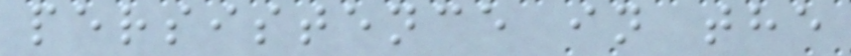persistence in the
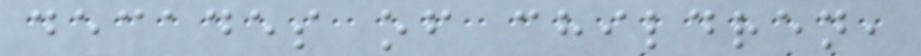decades of children,
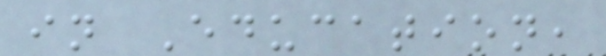in Education,
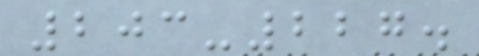203-227.
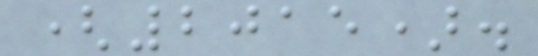(2015).
